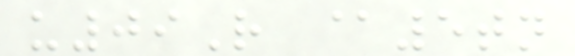u09R @5tn
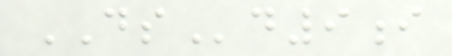DSd9i
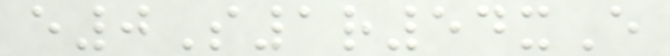e0S1r54xE
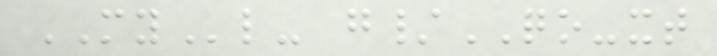MYl- g/QO-xt
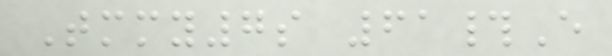Tmmy7s 61#E
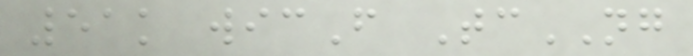51k wicF TcNG
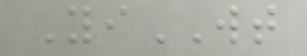YiWT
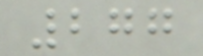277
